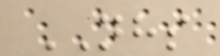NHS
